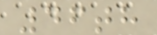46th
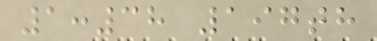1:38 197th
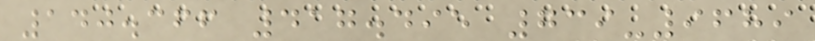140.366 417.495 739-9689
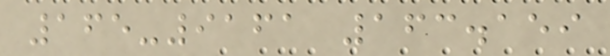165-9161 163.159
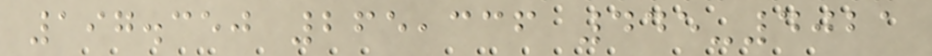197.350 265,336 445-4021
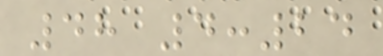48 4:24
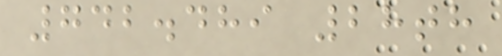742.489 28th
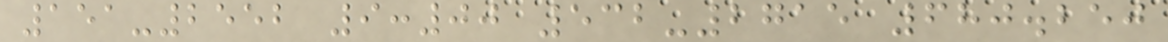151-2552 9:00 532-2715 680.250
